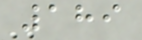189
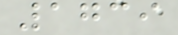1739
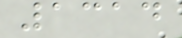1314
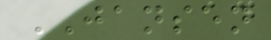JANSEN
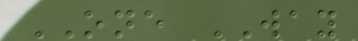ONE WAY
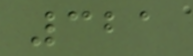321
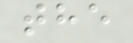the
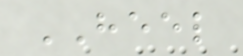HEEL
